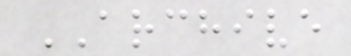ARCHIVE
